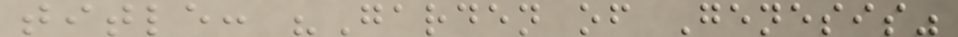title: "Garden of Genesis"
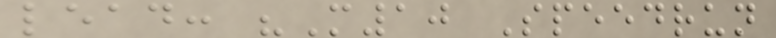lead: "M10 Speedrun
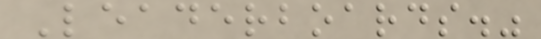Leaderboards."
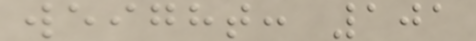weight: 101
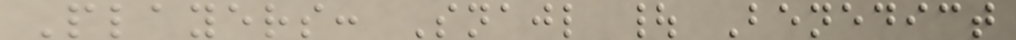Players: Snajl | Benedict
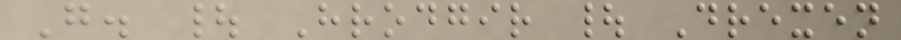G. | Hrodgir | Drexen
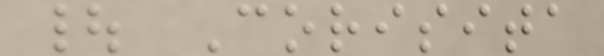| Corisita
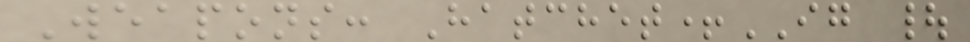Weapons: Hatchet+IG |
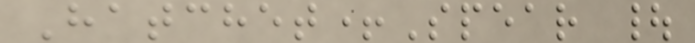Hatchet+Spear |
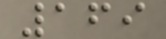169
